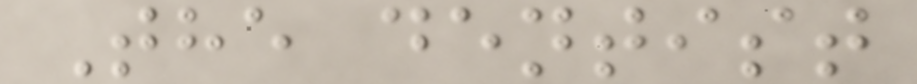The dentist
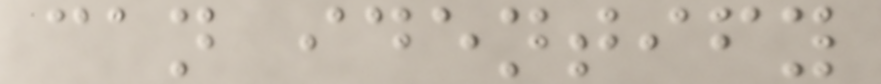can identify
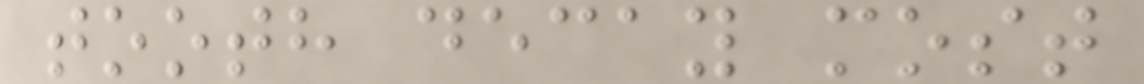tooth decay most
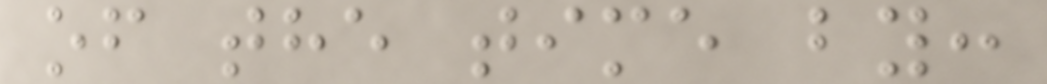of the time by:
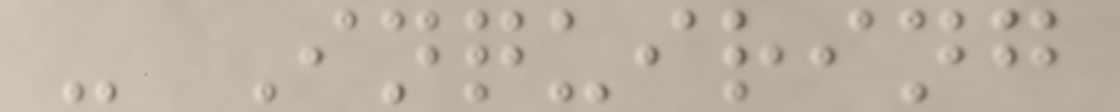- Inquiring
